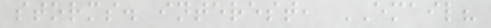storms. interest, EMAIL?
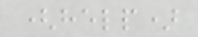(help)
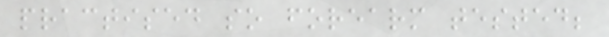practised so forearm tested;
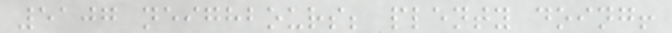5107 neighbours; plenty doing!
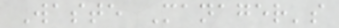Waste Manager's
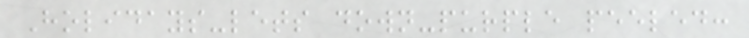Holidays-lets down-purple peeled:
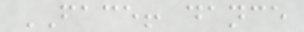FACE! dance
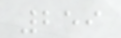259
